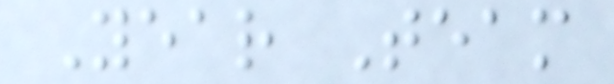Year Team
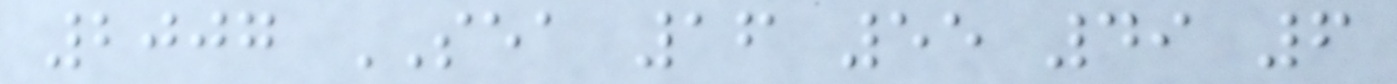2007 SEA 16 55 49 6
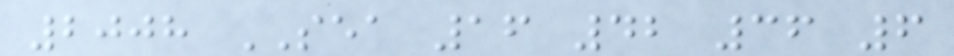2008 SEA 16 42 36 6
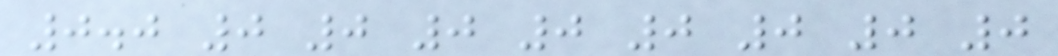0.0 0 0 0 0 0 0 0 0
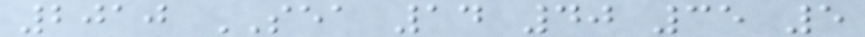2010 SEA 14 40 35 5
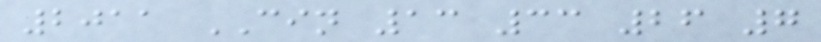2011 CIN 13 33 26 7
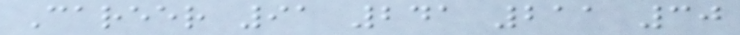Career 91 241 211 30
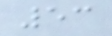53
